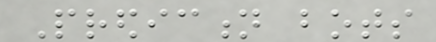Prediction bots
